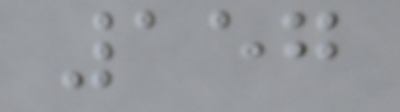157
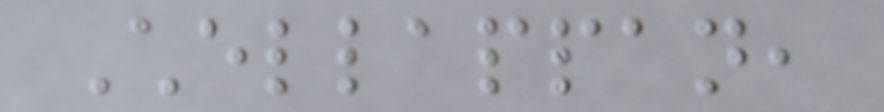Chellappan,
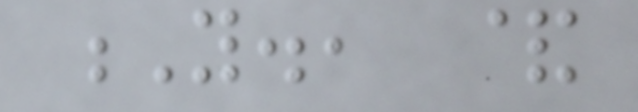Y., &
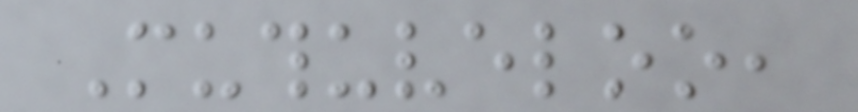Muthuveloo,
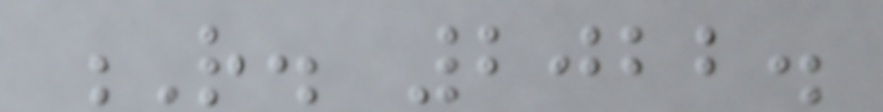R. 2022.
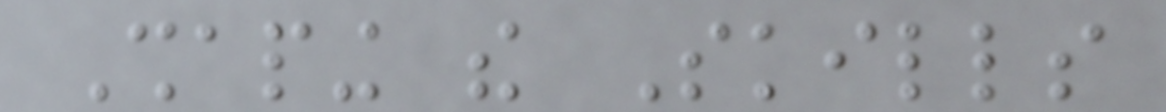Shaping the Skills
